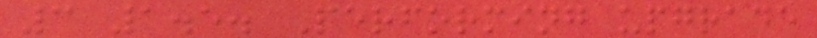3 1.5. Performing upgrade
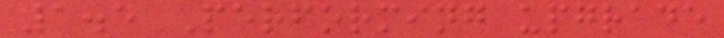1.5 Performing upgrade
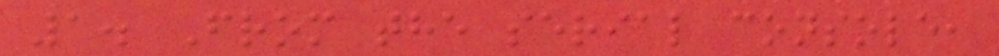1. From the serial console,
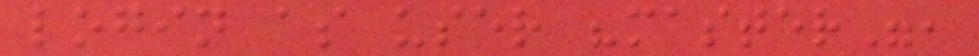login as user "master",
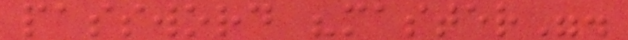password "master".
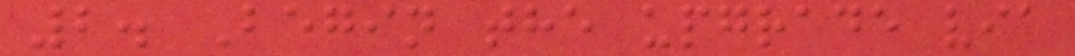2. Begin the upgrade via
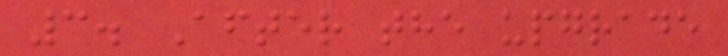3. After the upgrade
